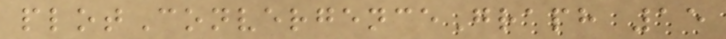plotConvergenceGraph 15
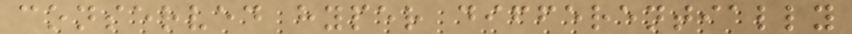conserved hyper differentially
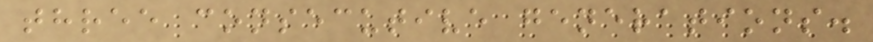three consecutive generations.
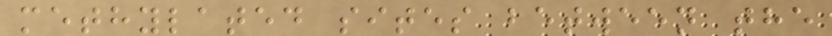methylated sites between the
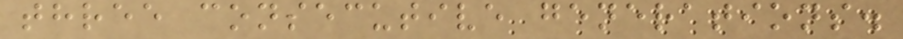three consecutive generations.
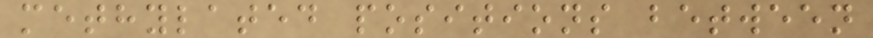methylated positions between
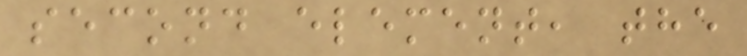second element, the
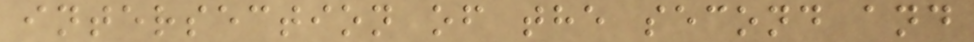intersection of the second and
